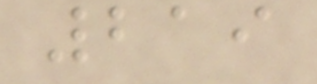219
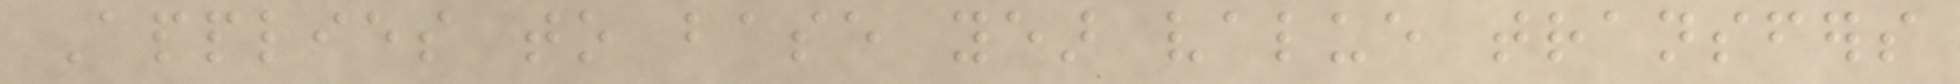Applies to base year value transfers
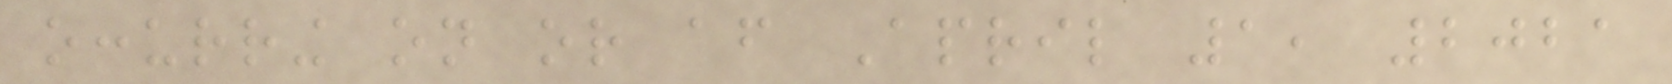occurring on or after April 1, 2021
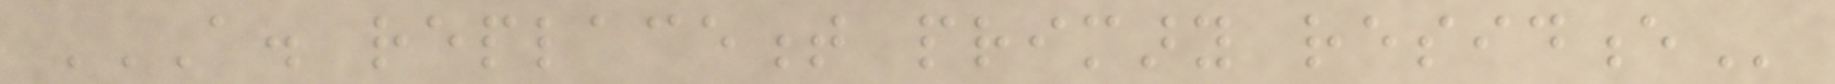A. REPLACEMENT PRIMARY RESIDENCE
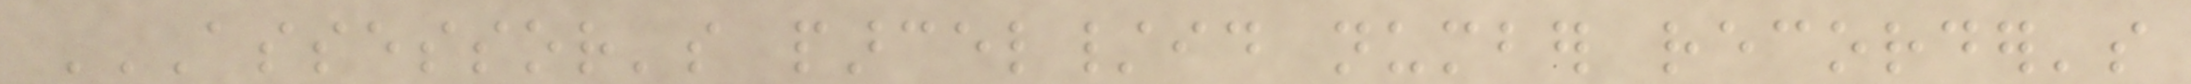ASSESSOR'S PARCEL/ID NUMBER RECORDER'S
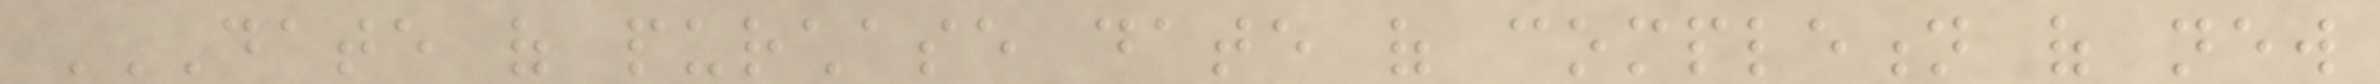DATE OF PURCHASE DATE OF COMPLETION OF NEW
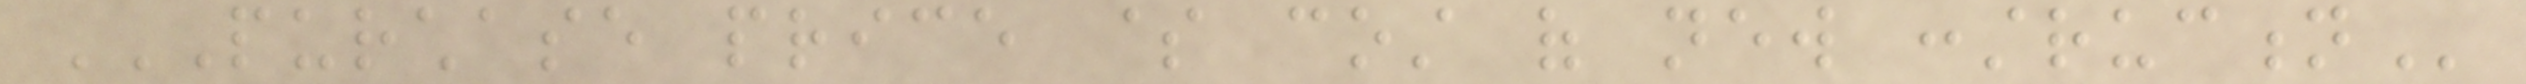PURCHASE PRICE $ COST OF NEW CONSTRUCTION
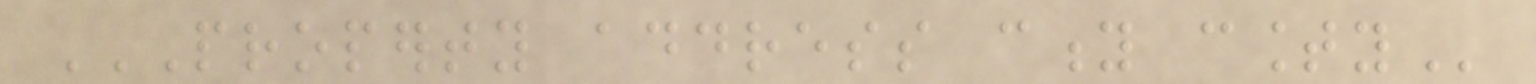PROPERTY ADDRESS CITY COUNTY
